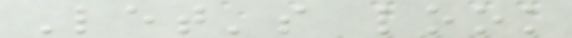Let's look
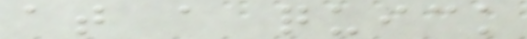at a quick
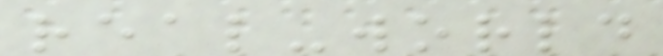real-world
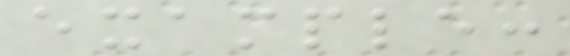example:
